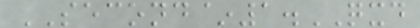SECOND~1.QXD
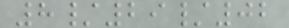8/29/02
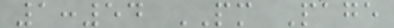1:54 PM Page
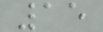15
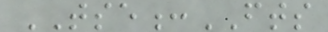TSE:FTS
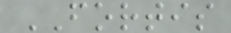FORTIS
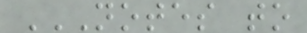NOTES TO
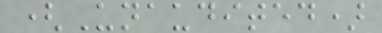(Unaudited)
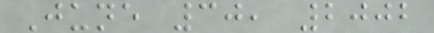June 30, 2002
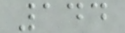144
